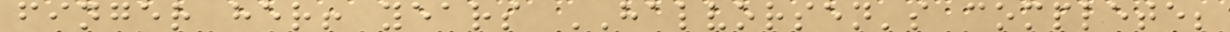finger her! years HALVORSEN's complete;
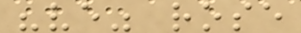"ve" rose
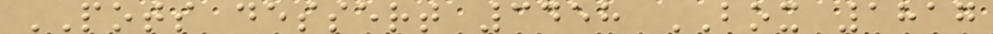POTS dessert 3458 BOX 1817
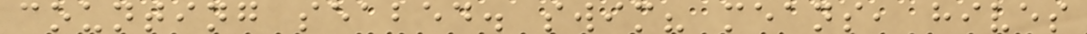counting seabed. swim? means, hives
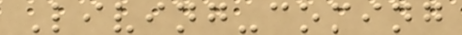Living-coming
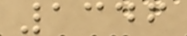1346
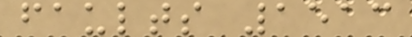faults 1513
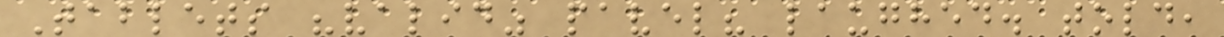Tablets "valid" pavel? laughed. told,
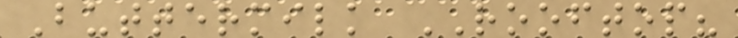Buttermilk ROOFTOP?
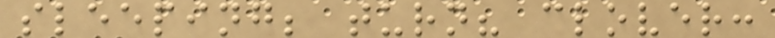sleeping; turn? clover:
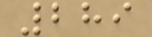289
